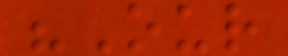"Our
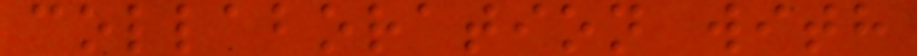collaboration with
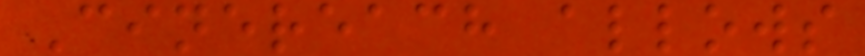Cinereach allows
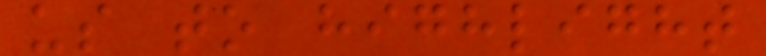us to highlight
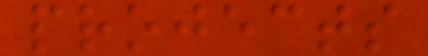projects
